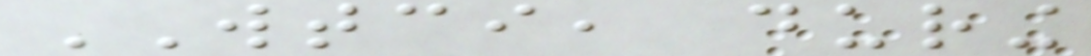WTCI, during
